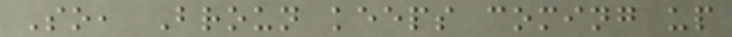So, Broun keeps coming up
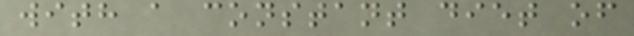with a constant diet of
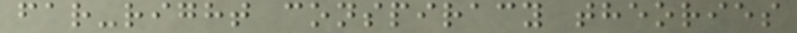far-right conspiracy theories
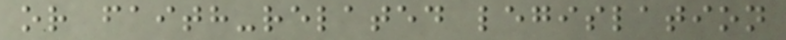or faith-related legislation
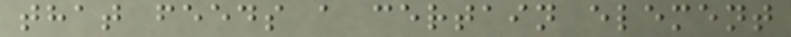that feeds a certain element
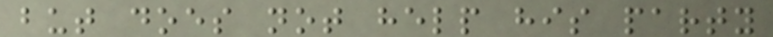but does not help his party
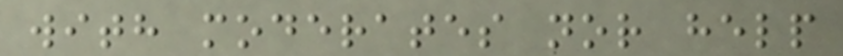with moderates nor help
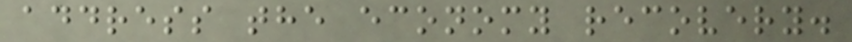address the economy recovery.
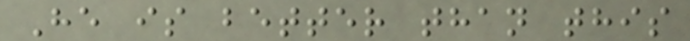He is better than this
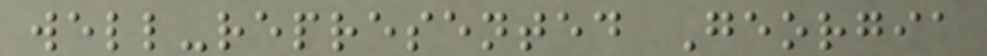well-represented Georgia
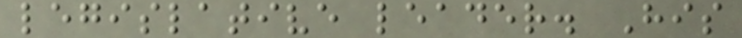legislative leader. His
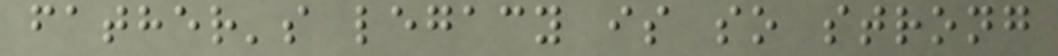father's legacy is so strong
